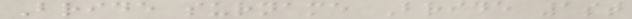Bride surname Bride 1st
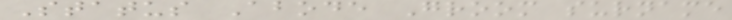Status Abode Groom surname
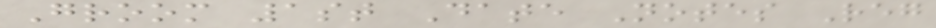Groom 1st Date Notes Reg
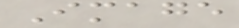Image
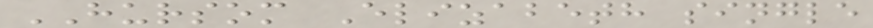HURSOM Elizabeth single
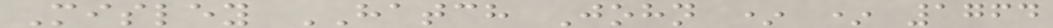Misley HATCH John * * 1764
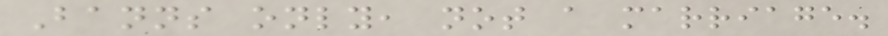Banns only, not a marriage.
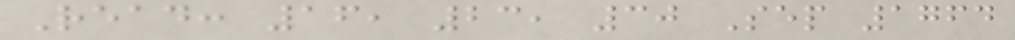Read: 16, 23, 30 Sep 1764
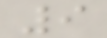9
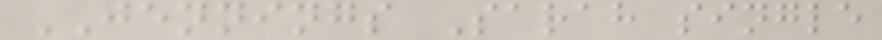JENNINGS Sarah single
